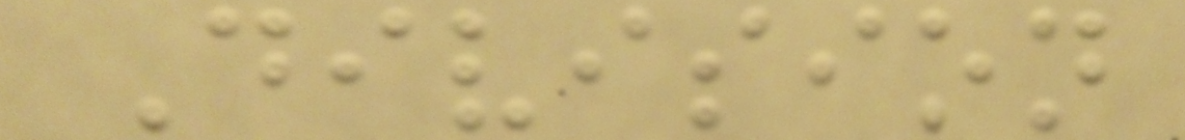Division
